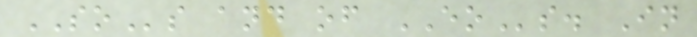SOs and of EOs. In
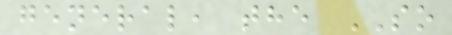general, the SO
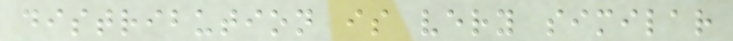distribution is very similar
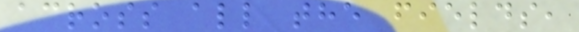across all the fields,
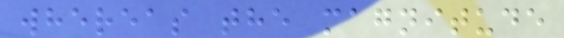whereas the magnitude
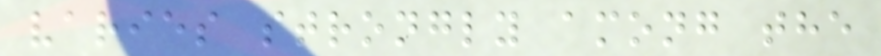varies strongly among the
